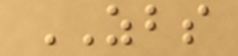ZBS
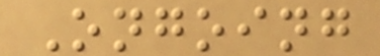Ongoing
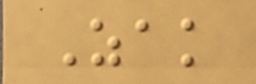Zak
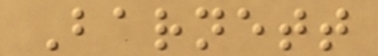Barnett
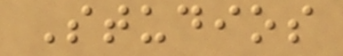Studios
